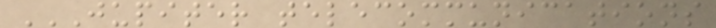JUPITER TELECOMMUNICATIONS
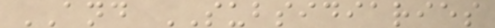AND SUBSIDIARIES
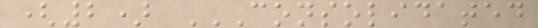(2) CONSOLIDATED
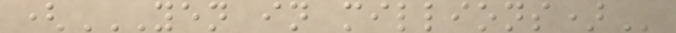(YEN IN MILLIONS)
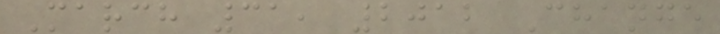March 31, 2012 Change
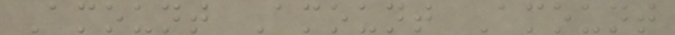Amount Amount Amount
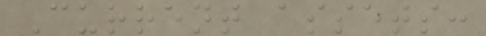Current assets:
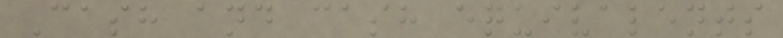Cash and cash equivalents
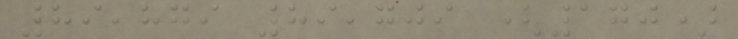89,879 89,709 (170)
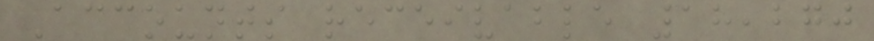Accounts receivable 18,270
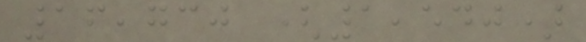16,730 (1,540)
